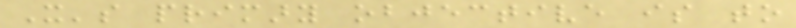It's primary objective is to
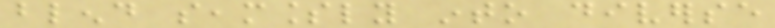blend seamlessly into diverse
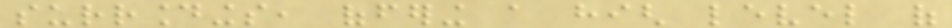surroundings, offering a high level of
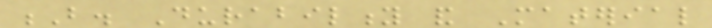B. Durability and Material
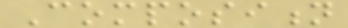Composition
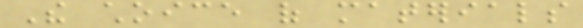The choice of materials
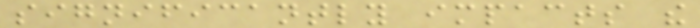significantly impacts the
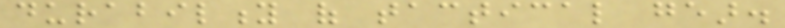durability of tactical gear.
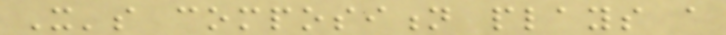It's composition plays a
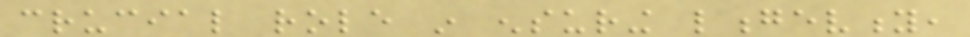crucial role in ensuring longevity,
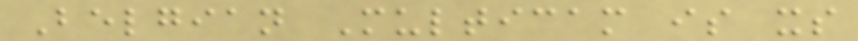Belgian Multicam is its
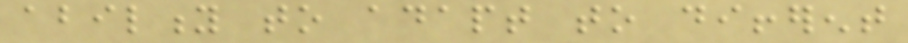ability to adapt to different
